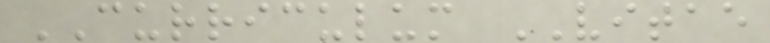CURRICULUM VITAE
